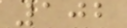102
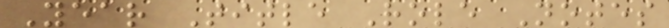Year Title Role Notes
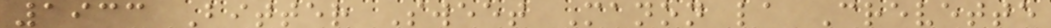1933 Bitter Sweet Manon la Crevette
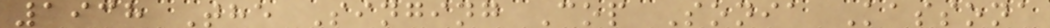1938 The Singing Cop Sonia Kassona
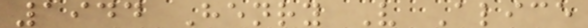1944 Henry V Alice
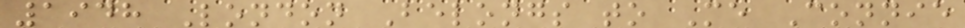1948 London Belongs to Me Connie
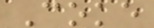Coke
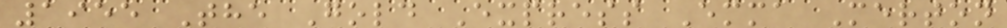1955 The Gold Express Emma Merton
